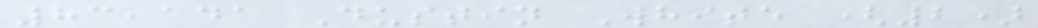83,141 Dustin White (2)
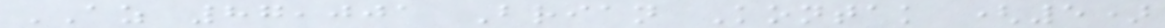AZ 87,001 Brian Kontak (5)
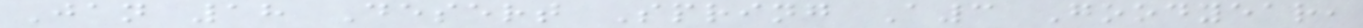Jan 18 Desert Spring A3 Goodyear,
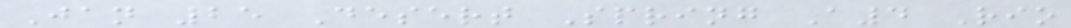Jan 25 Desert Spring A4 Rio
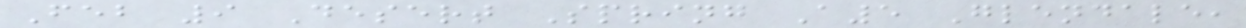Feb 9 Desert Spring A5 Glendale,
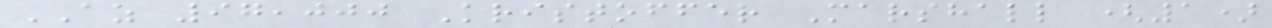AZ 97,000 Kristoffer Marshall (1)
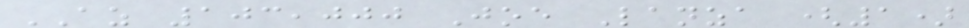AZ 103,000 Joe Lanza (1)
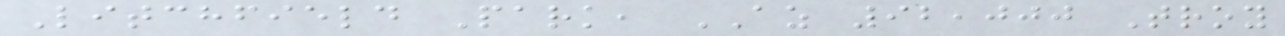Litchfield Park, AZ 92,000 Troy
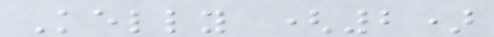Kelly (2)
